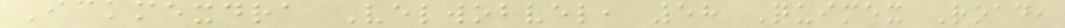Ickmexdra Velwobvel, 58 Quimex Road,
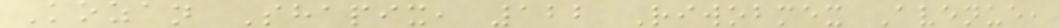Kozan Shapix, 122 Riwobmex Avenue,
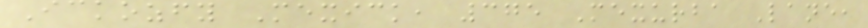Ickozfy Mexick, 375 Mexurba Lane,
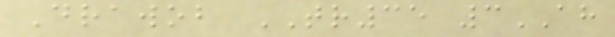Drawob TR35 3AH
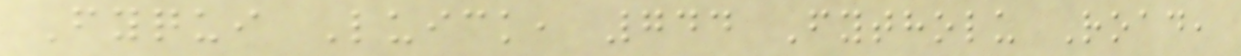Fyqui Luick, 744 Fytholu Road,
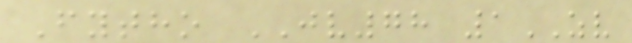Fytho JV78 1ZV
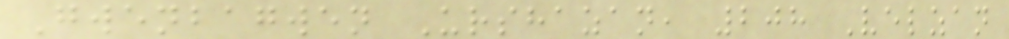Gwenbagwen Urshazan, 208 Velzan
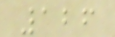126
